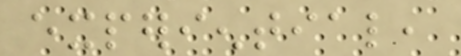experiential,
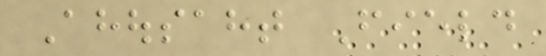Ahousaht Field
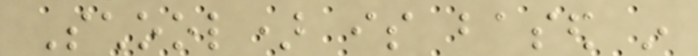School) is based in
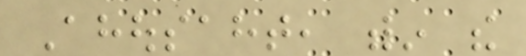Ahousaht, within the
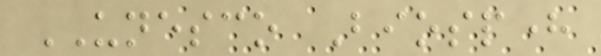UNESCO Biosphere
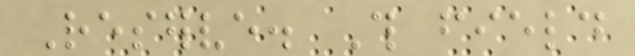Reserve. This field
